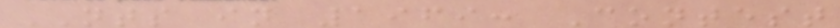NTS in 1969: Contest
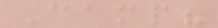Camp?
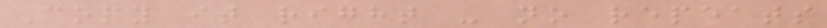Copy it right - no repeats
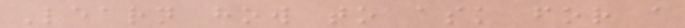Learn how to ask for a
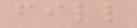fill
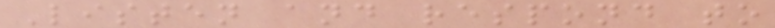Listen and respond to
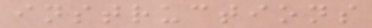instructions
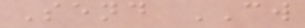Send CW
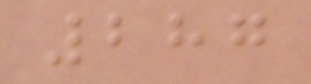287
